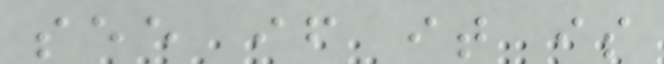see if it is
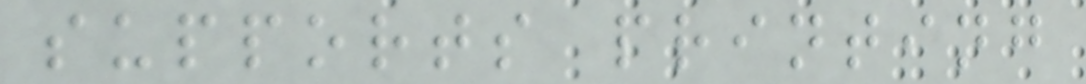supports printing
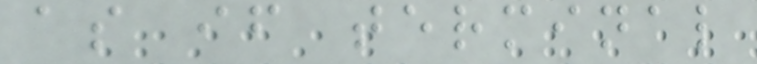as if terminal
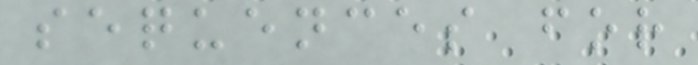sequences for
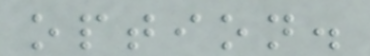option.
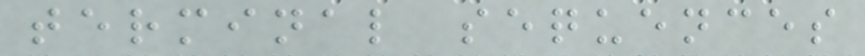terminal sequences
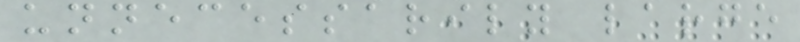unnecessarily large
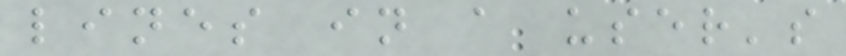lines in a user's
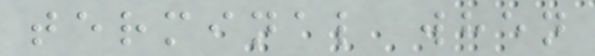terminal when
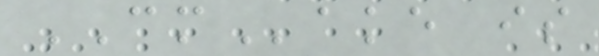CMake is
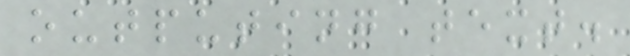outputing text.
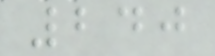240
